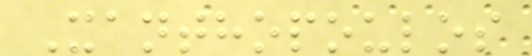Xanthopoulos
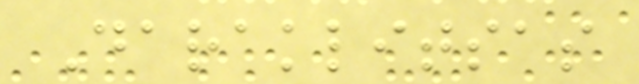Daraklitsas
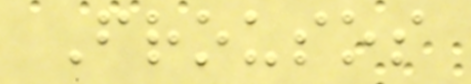Frousos
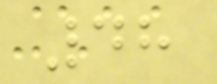48
